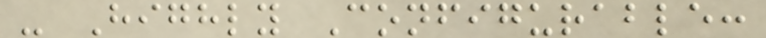- Highly Configurable:
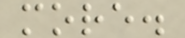more.
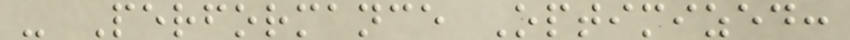- Performance Optimized:
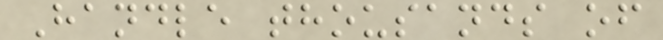Handle thousands of
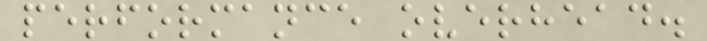performance overhead.
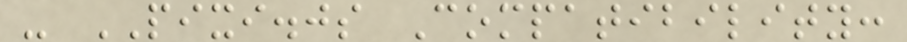- PIXI.js Compatibility:
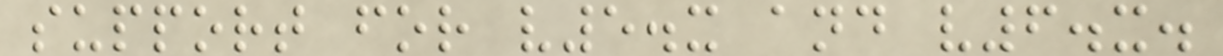support for v5.x and v6.x.
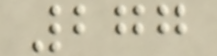277
